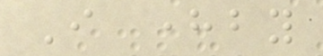I hereby
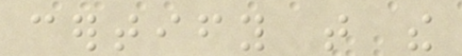certify that the
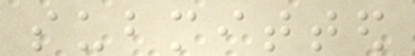submitted
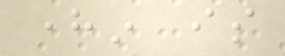herein is
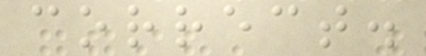correct.
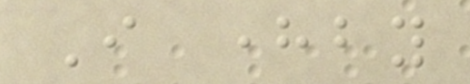I hereby
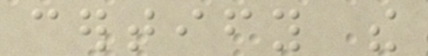certify the
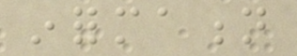information
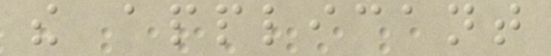the applicant
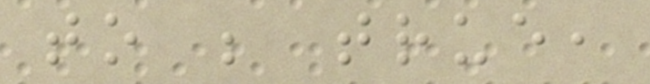to be true,
